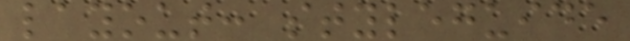layout: styleguide
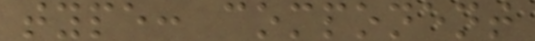type: component
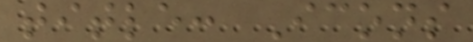title: Icons
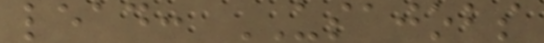lead: USAJOBS
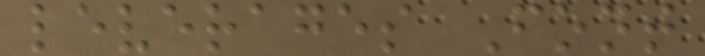leverages Font
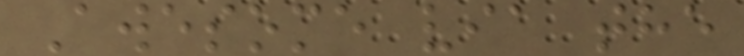Awesome via the
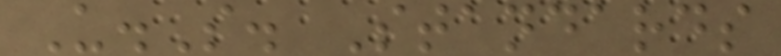U.S. Standards
